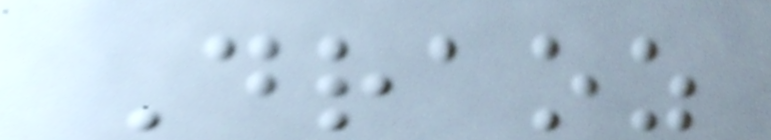Draoz
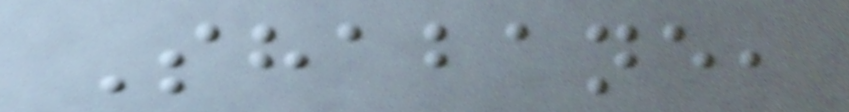Shabane,
